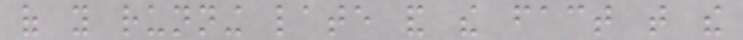of you running late and the fact that the
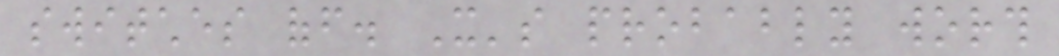switches off. It's probably worth
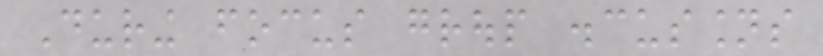During focus group discussions
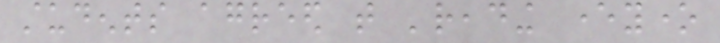students agreed that 'reading everyone
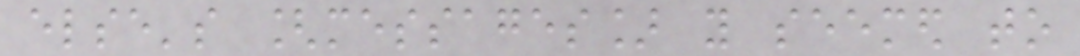else's [messages] you seemed to
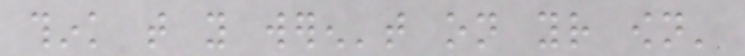think that you weren't on your own'
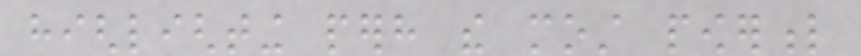highlighting perhaps the most powerful
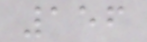156
